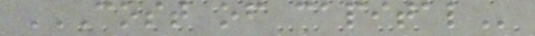COST OF CAPITAL
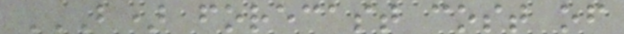B) FORECAST COST OF
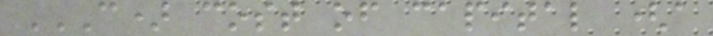C) COST OF CAPITAL (A
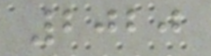2020
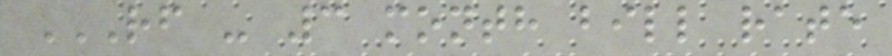RF - 3 MONTH BILL RATE
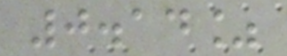0.14%
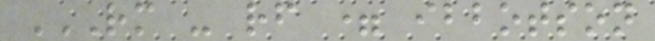RM - RF = IBBOTSON
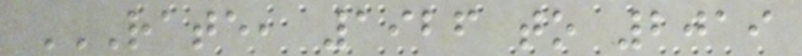RATE, 1926 TO 2019
